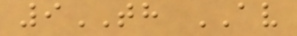9TH AV
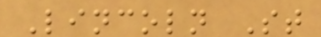Lincoln St
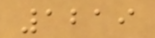1219
